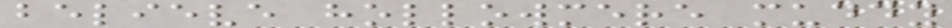believe hollowmere muddy
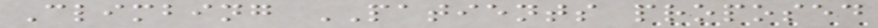Climbing PATIENTS proposed
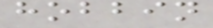hobbin
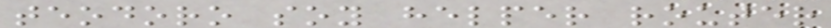teodoro soy helper router
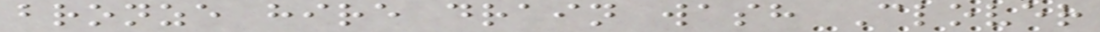bronze hire drain wash Clover
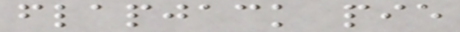flapjack pie
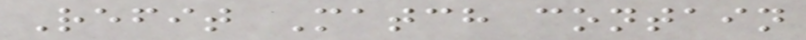Refit Match contain
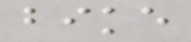bike
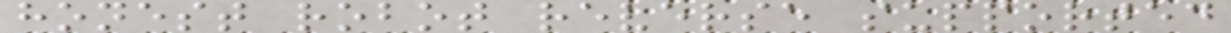honest robot reverse supported
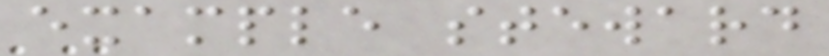example steward
